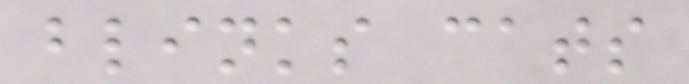blinks cats
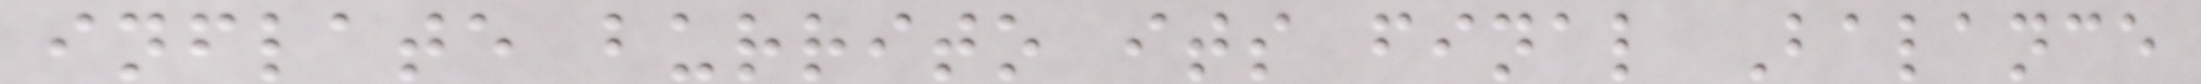inflate burrito its final Balance
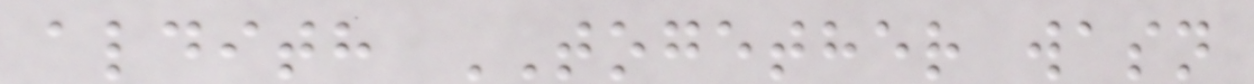aldith TOGETHER wasn
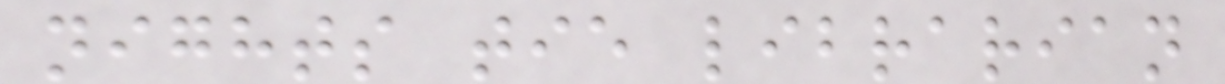nights tie librarian
